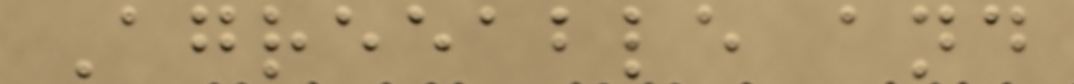Agreeable and
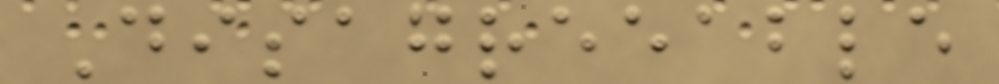Disagreeable
